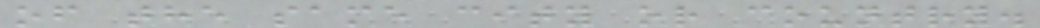of the same city or country.
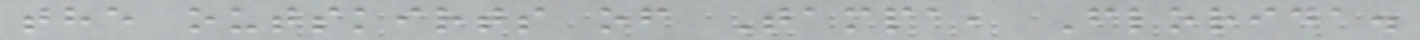the outskirts of Tampa, Florida.
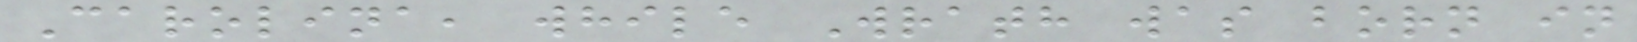Carolina, while Wrath was born in
